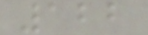122
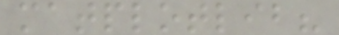matplotlib?
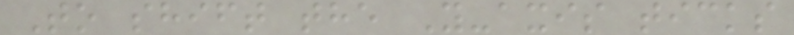To shift the Y-axis ticks
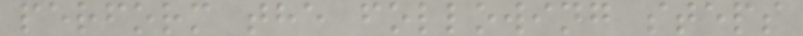perform the following steps
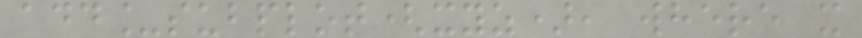add_subplot(xyz), where x
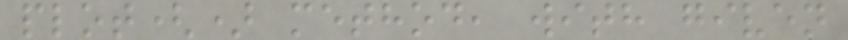plot() method, with given
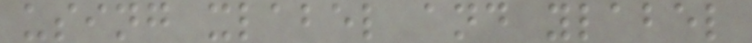using xlabel and ylabel
